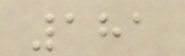181
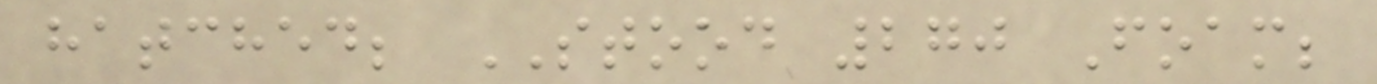hatched; STOOD 270 Foam;
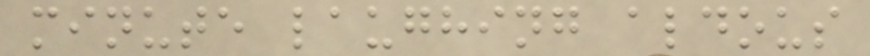minute laughing aldous
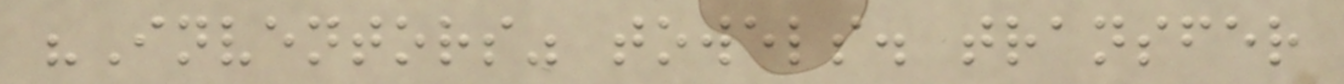"Inventors" towels. transfer
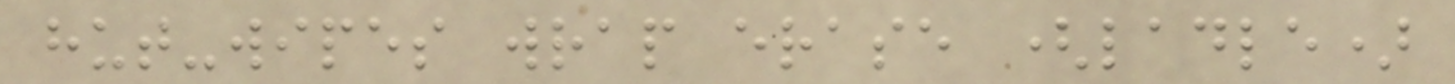hut-wipes wrap erase (ladle)
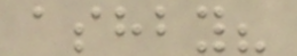ashby?
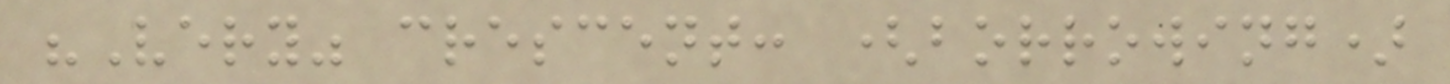"Very" crescent: (borrowing)
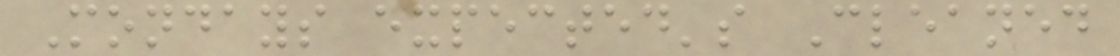Mondays expected's Cleaned
